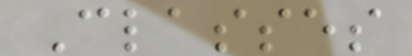Classes
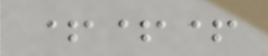+++
